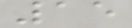15
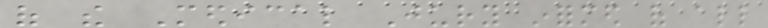of the Medical Jury informed of all
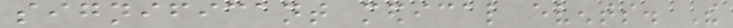significant medical events. The
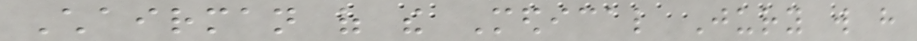Chairman of the Medical Jury will have
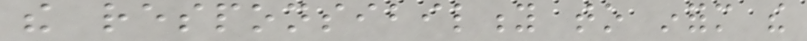the responsibility to inform the
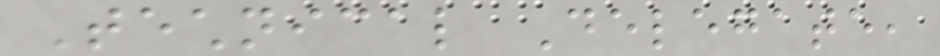Technical Delegate,
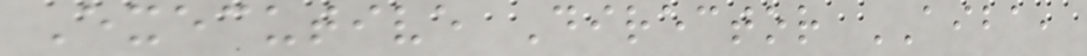Executive Director AIBA,
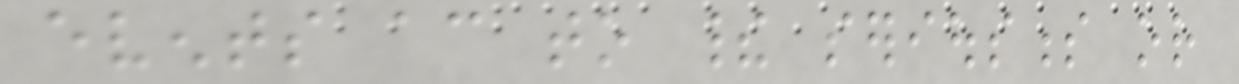events according to their seriousness or
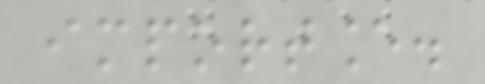importance.
